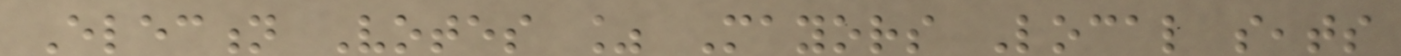Election Votes % Mayors Local seats
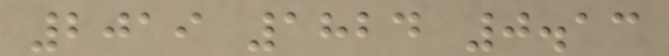2019 1824 0.13
